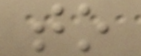to
